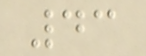43
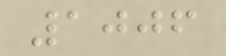1006
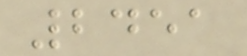2451
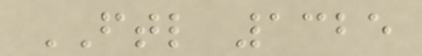FTL 1325
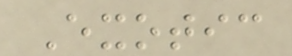Exotic
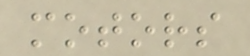motors
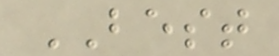BEST
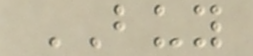BUY
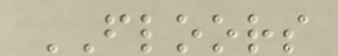FLOORS
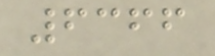6366
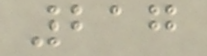217
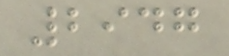2947
